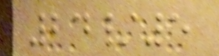24/5
